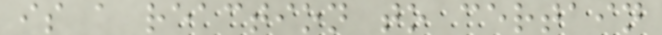is a reaction to certain
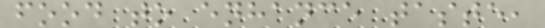food to enhance taste,
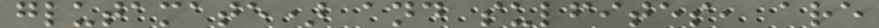glutamate) and sulfites, are
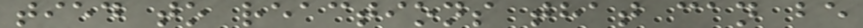tied to reactions that can be
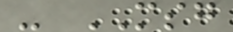- MSG
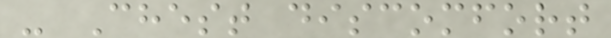- Chest discomfort
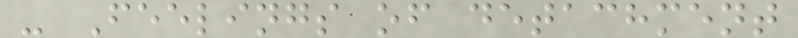- Feelings of detachment
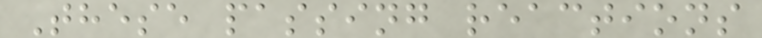These passing reactions
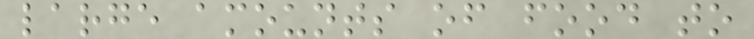large amounts of food to
